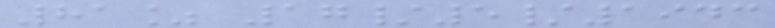81% 17/5/1943
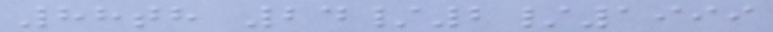88th 24/2/1999
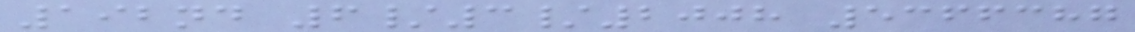192nd 6/3/2008 5366387
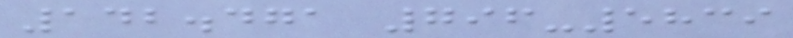142.471 796-5839
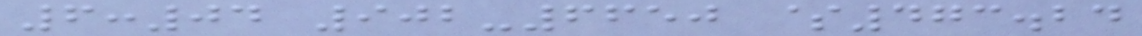6:04 902-6650 $473.24
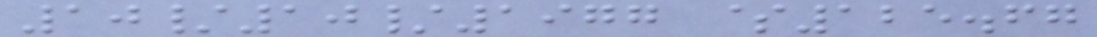10/10/1977 $125.67
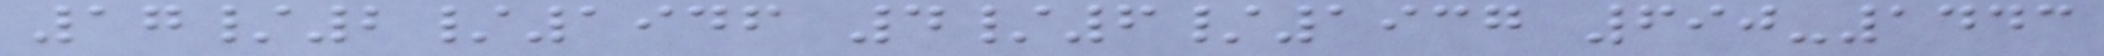17/2/1946 4/6/1937 690-1443
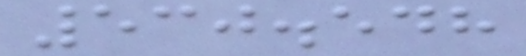530.548
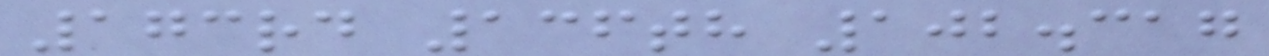173rd 136th 102.317
